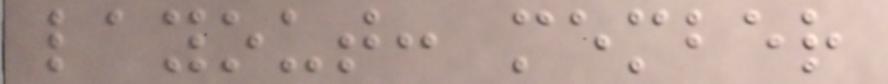layout: member
